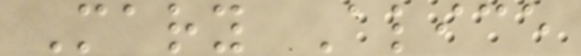Mary Alice
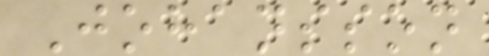Johansson
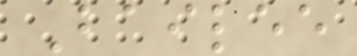Bailee
